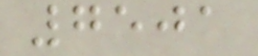7501
